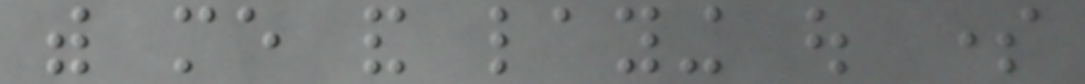with me and laying out some
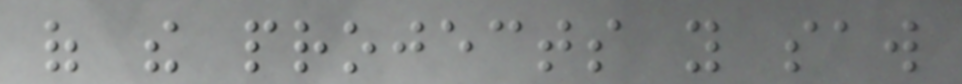of the projects you saw
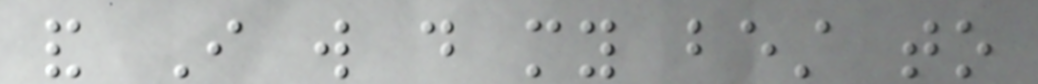and I will do my best to
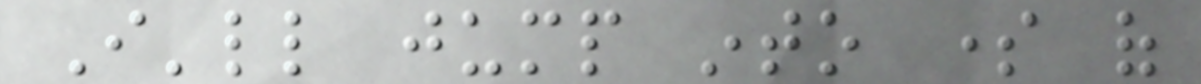I'll jump into some of
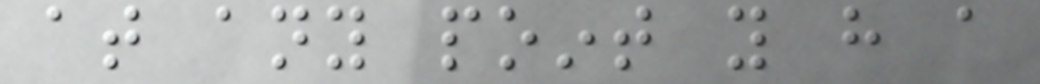at any point you have a
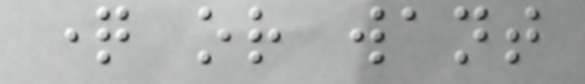question or want
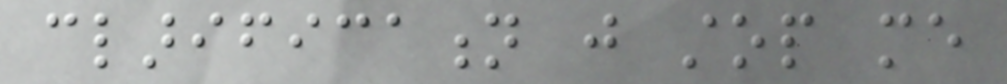clarification just stop me
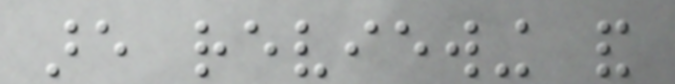are reviewing and
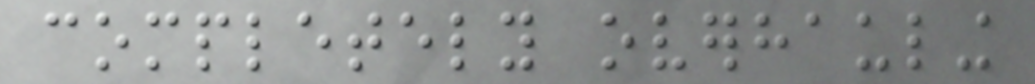completely overhauling
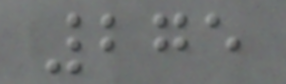275
